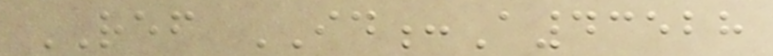REF ID:A43528
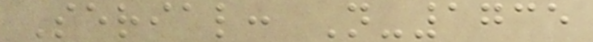Serial: N-1735
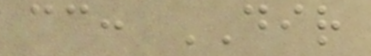cc: DIR
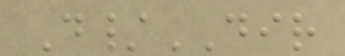D/DIR
